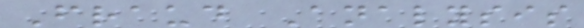Fraud Analysis
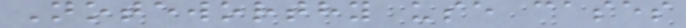Noteworthy use cases
